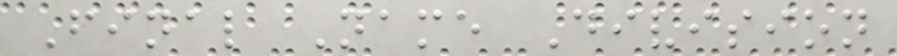Final Name Division
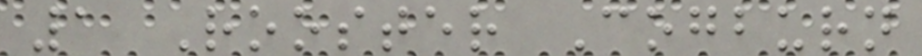1 Rooster Cogburn
